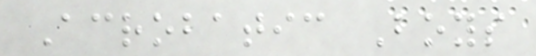Acrobatic Boys
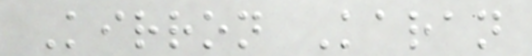Kirron Karan
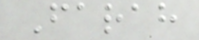Farah
